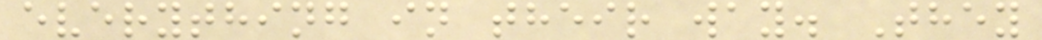everything in their way. They
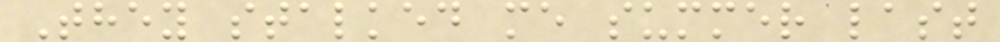They stalked me summer last
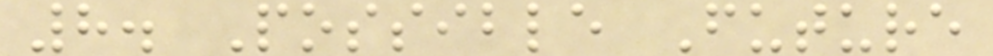8. Possible Future
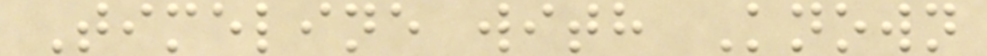Timeline with Known
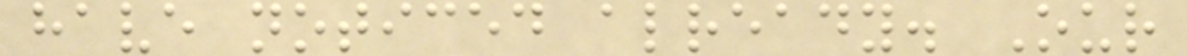have noticed already. Our
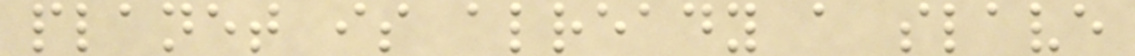planet is already a slave
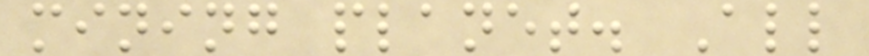mining planet. All
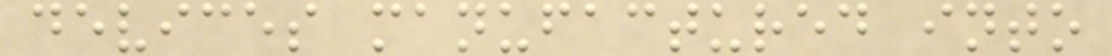devices manufactured into
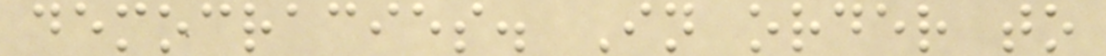democracies. In order to
